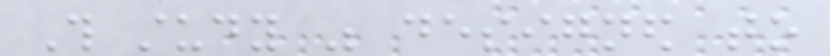This study was designed to
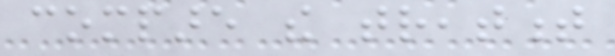compare the treatment
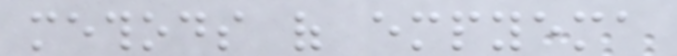methods of empyema
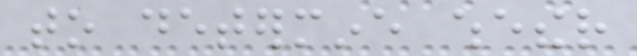to determine whether
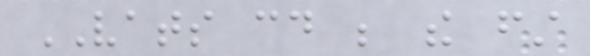VATS could be the first
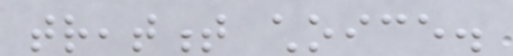treatment choice.
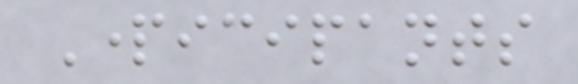Participants
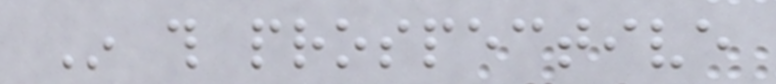In this prospective
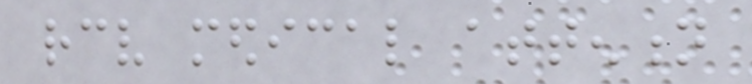receive medical attention
